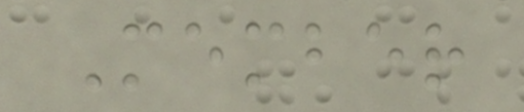Member
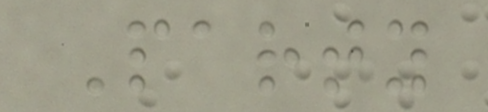Party
